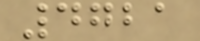4721
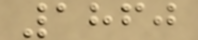1860
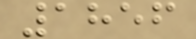1856
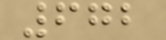672
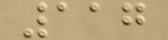117
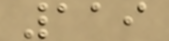119
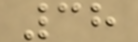38
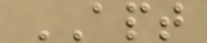APT
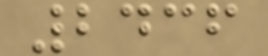2436
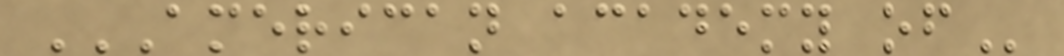AMERICAN ACADEMY OF
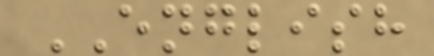ENGLISH
